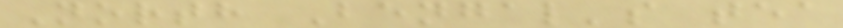North Bengal's tea
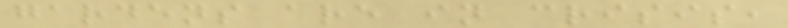gardens are in crisis,
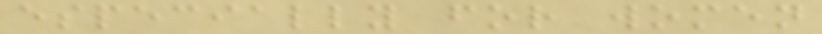especially for women
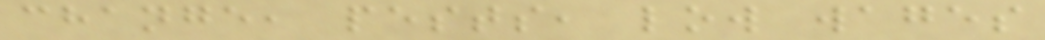change, pests, low wages
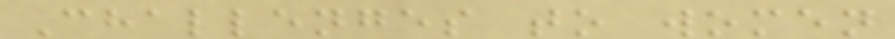Challenges to women
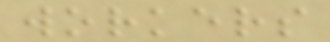workers
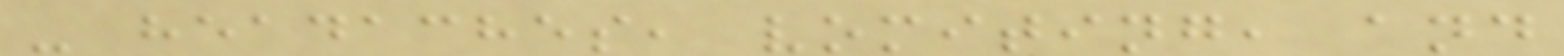- headaches, vomiting, and
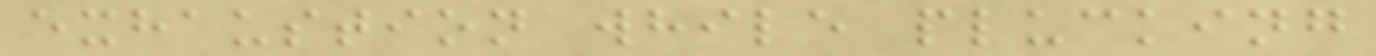exhaustion while plucking
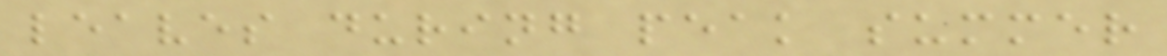leaves during peak summer
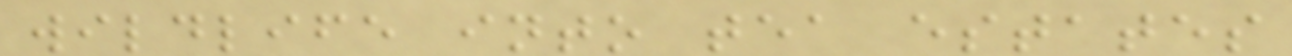wildlife into tea estates
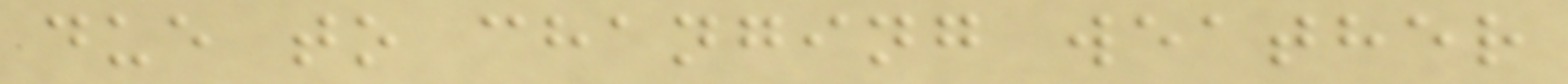due to changing weather
